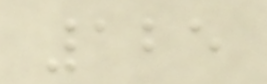125
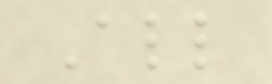All
